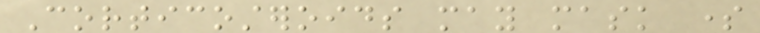Corticosteroids may mask some
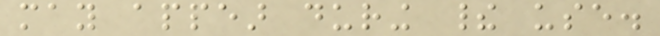may appear during their use.
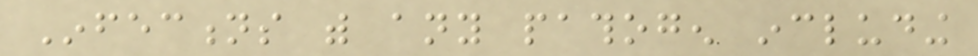Infections with any pathogen including
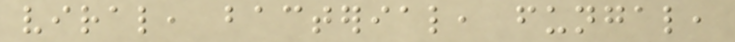viral, bacterial, fungal,
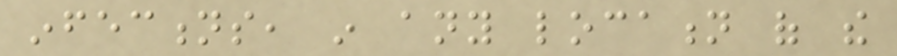infections, in any location of the
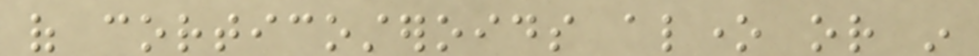of corticosteroids alone or in
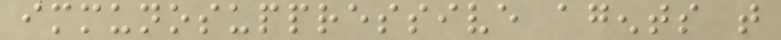immunosuppressive agents that
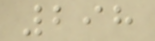298
